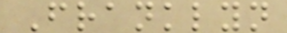Franklyn
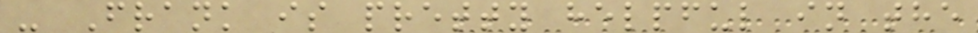- Frank is pretty helpful in the
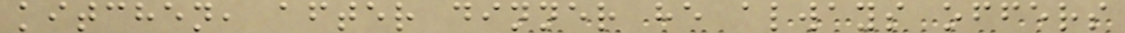kitchen, after dinner he always offers
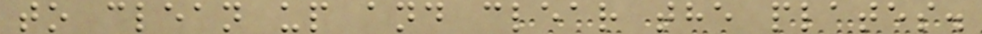to clean up and clear the plates.
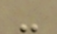-
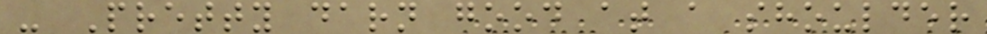- Pretty darn good at a shoulder
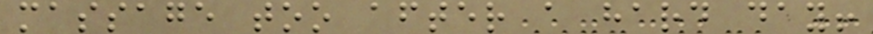massage too after a hard day!
